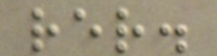rer.
